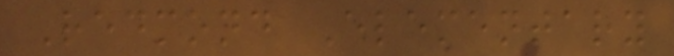Redmond Elementary
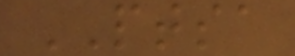PTSA
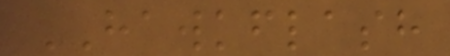HAWKFLASH
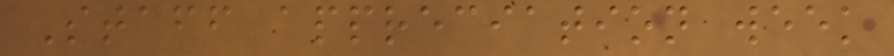Staff appreciation week
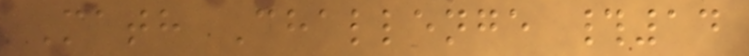Math Challenge #14
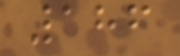186
